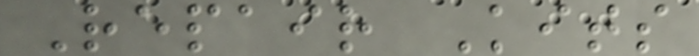Repair Kits
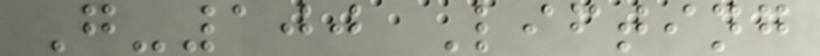G-100 Lifting
